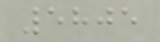5805
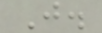J.
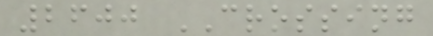2600 CROSSING
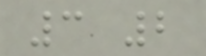3 2
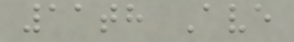11th Ave
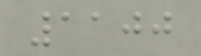1100
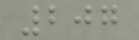207
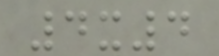4x4
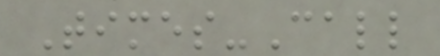Times-Call
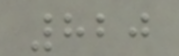820
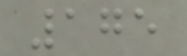175
